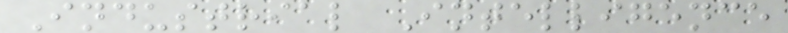Industrial Intelligence
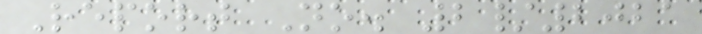Report No. 2/2021
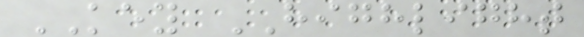KEY HIGHLIGHT
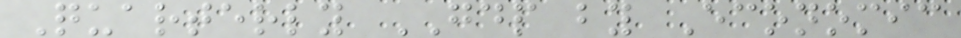Quarterly GDP by Economic
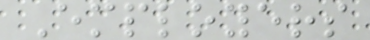Employers
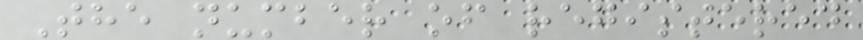The number of registered
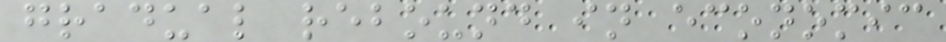gradual rebound in economic
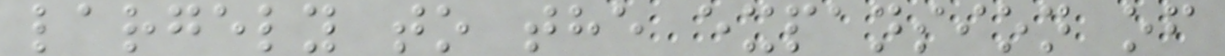largely to the expansion of
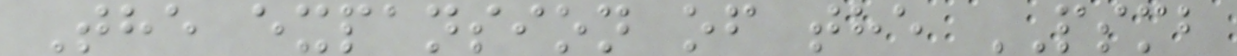The expansion of the PSMB
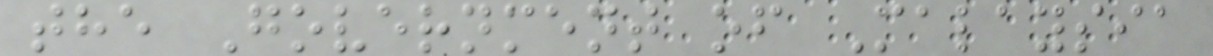the Government of Malaysia
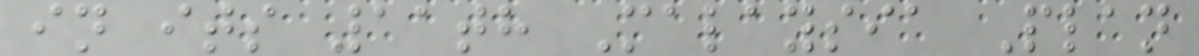in its 11th Malaysia Plan
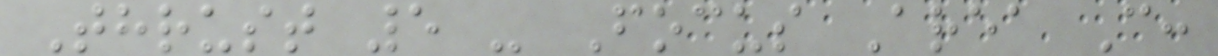Thrust 5 - Focus Area C:
